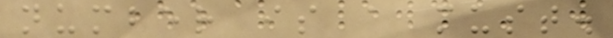number is a must.
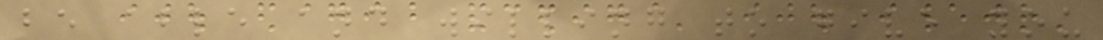be able and willing to give you
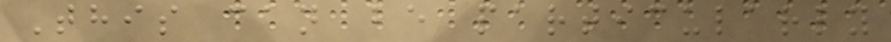This can be particularly
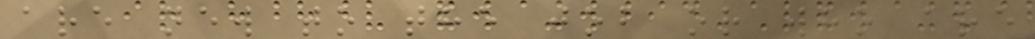are new to the job or who are
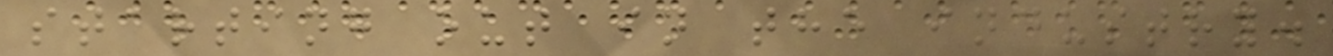starting out in the industry.
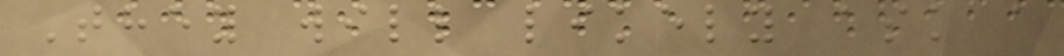They will likely ask a
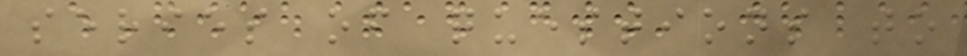series of questions to
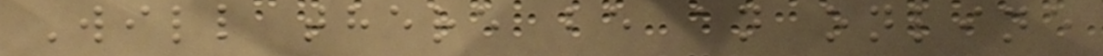Will there be an online
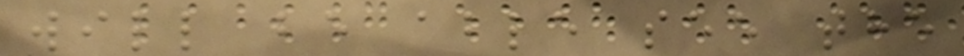will be able see the
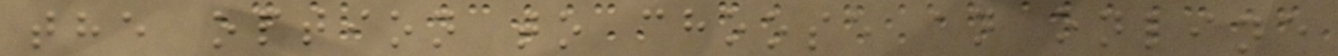the option to choose an online
